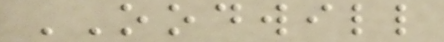OODWILL
